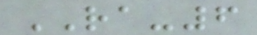RA-6
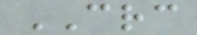CRC
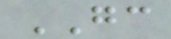GC
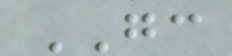GC
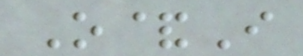O&I
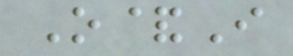O&I
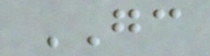GC
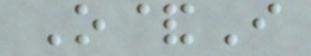O&I
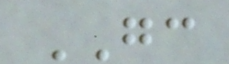GC
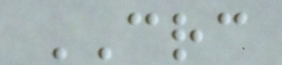CRC
